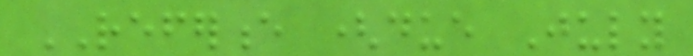REFERENCE (due July
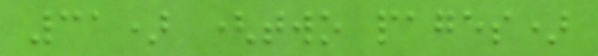31) (two pages)
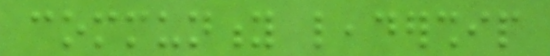community leadership
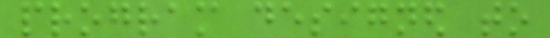program designed to
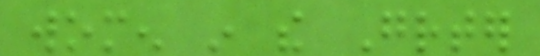women in the Greater
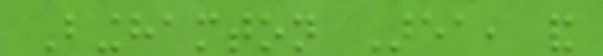Binghamton Area, and
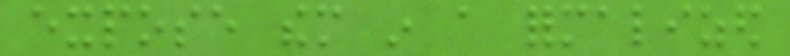expose them in a formalized
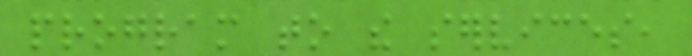program to the services,
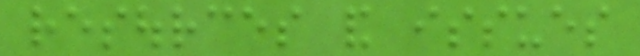resources and issues
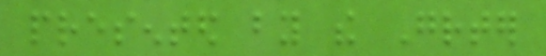presented by the Greater
